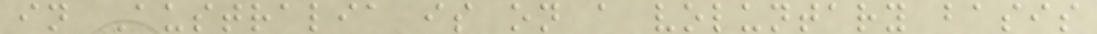in Australia is on a voluntary basis
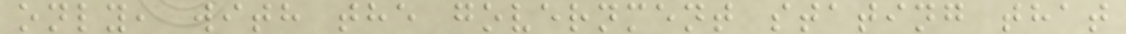only, with the government stating that
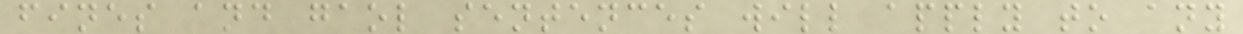fines and gaol sentences will apply to any
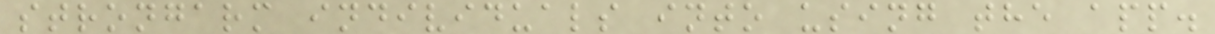strongarm individuals into using the app.
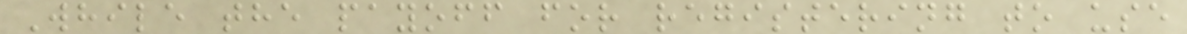While the payoff for registering to use
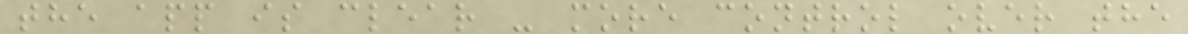the app is clear - more control over the
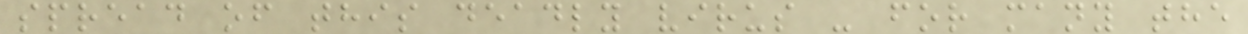spread of this deadly virus - for many the
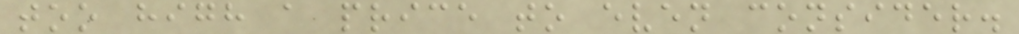too high a price to even consider.
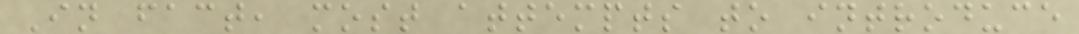In fact, most attempts to introduce
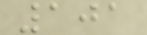101
